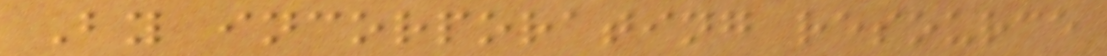By incorporating resource
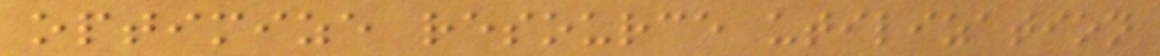optimize resource utilization
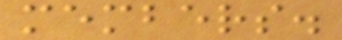members.
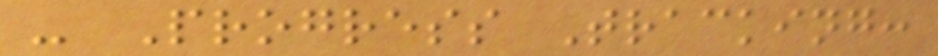- Progress Tracking:
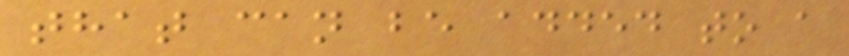that can be added to a
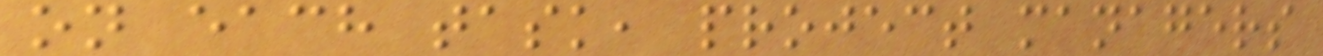on each task, project managers
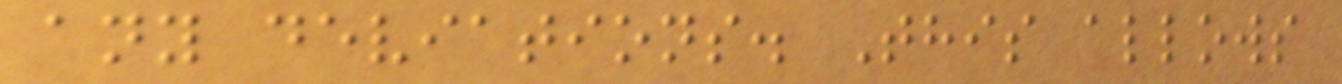any deviations. This allows
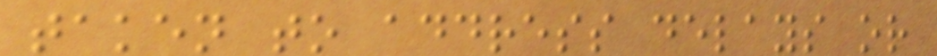taken to address delays or
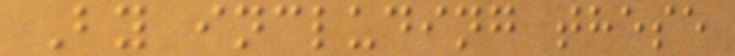By including these
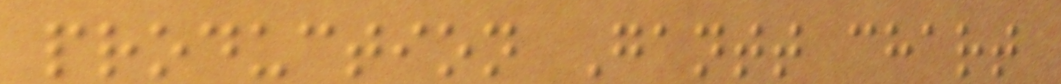production Gantt chart
